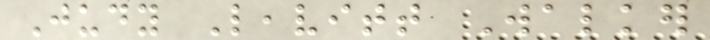Judy Leavitt Walker
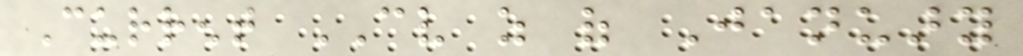Current CV as of January
